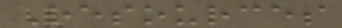Resources
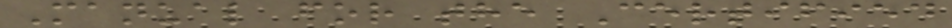Manual for the Certified
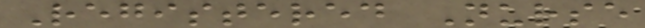Registered Nurse
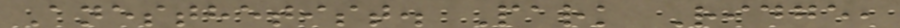Anesthetist. Park Ridge,
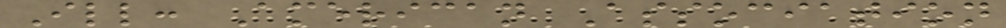Ill: American Association
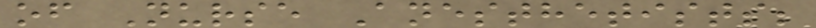of Nurse Anesthetists;
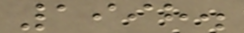1998.
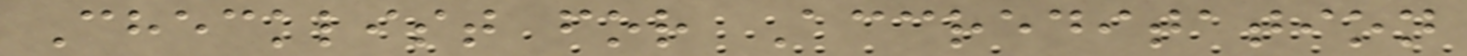Checklist for Accreditation
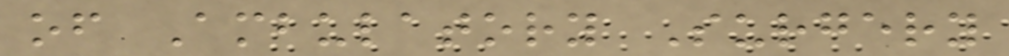of Ambulatory Surgery
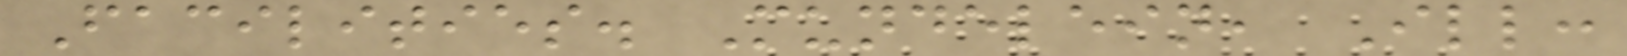Facilities. Mundelein, Ill:
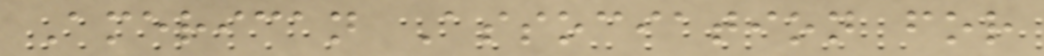American Association for
